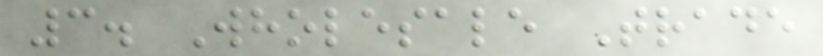3. Wholesale Trade
